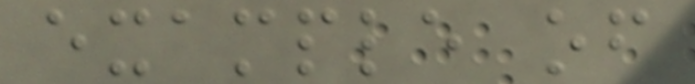example of
